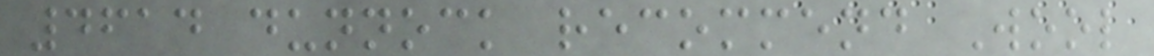4614 dunnock recommend Wool
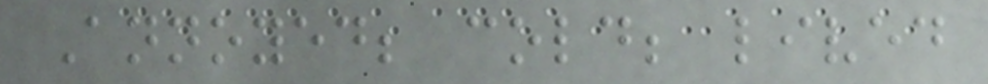Annoyed; cold; lived
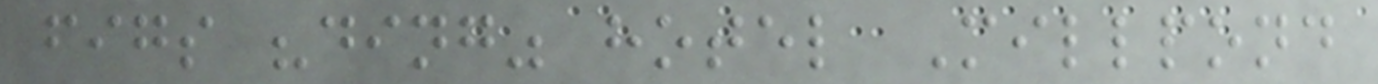figs "ding" hotel Millpond
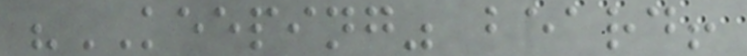"KEEPING" beard!
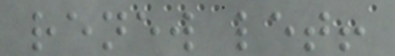renew let!
